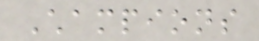Champions
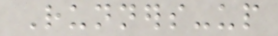Runners-up
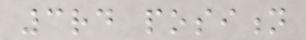3rd position
